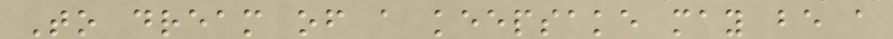To dream of a keepsake may be a
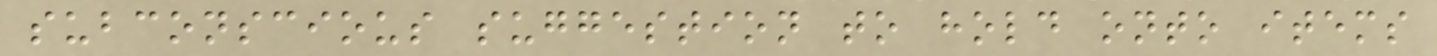subconscious suggestion to hold onto items
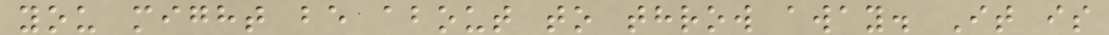you might be about to throw away. It is
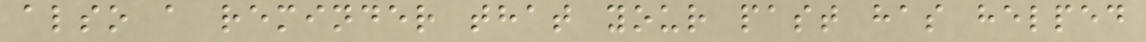also a reminder that your past has helped
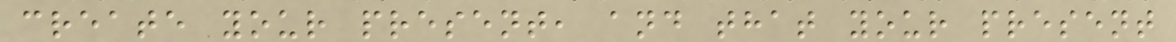create your present, and that your present
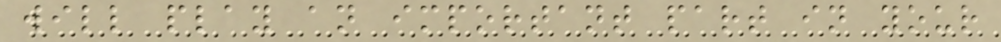will play an important part in your
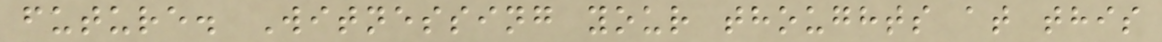future. Witnessing your thoughts at this
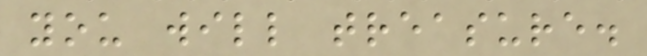you will treasure.
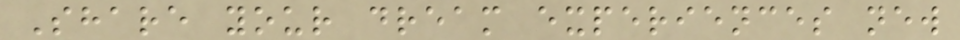Share your dream experiences new
